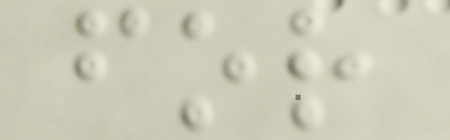for
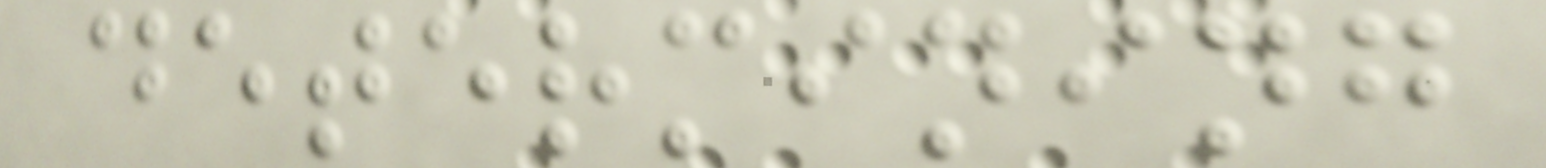determining
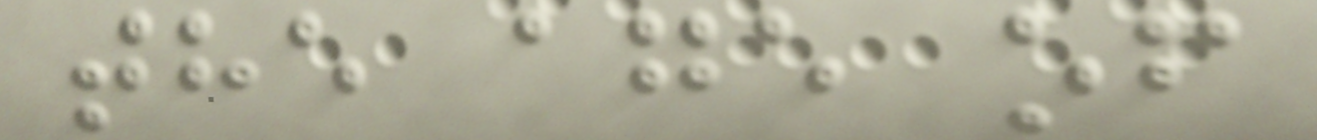the age of
